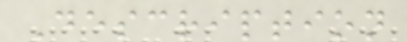Description
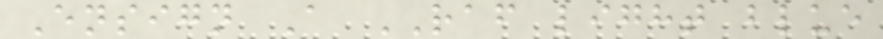Ensign A RAF light blue
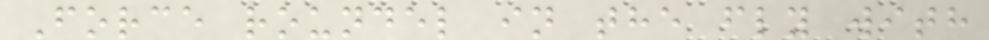Force roundel in the fly with
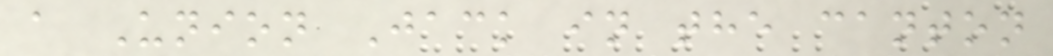a Union Jack in the canton
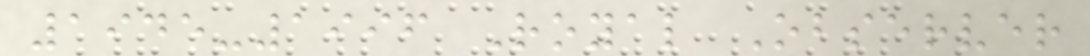1945-1996 Royal Observer
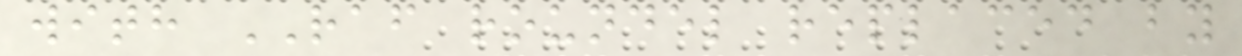with RAF roundel replaced by
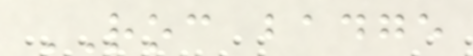ROC badge
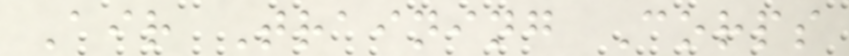Air Training Corps
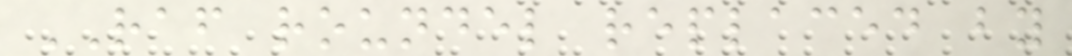RAF roundel replaced by
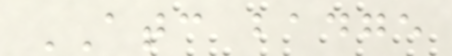ATC badge
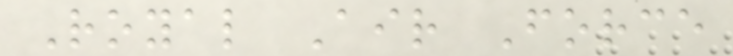Royal Air Force
